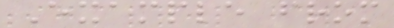Example from
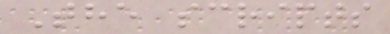The scripts
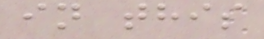in this
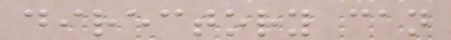directory can
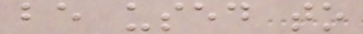be used to
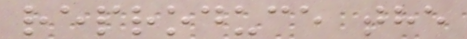reproduce the
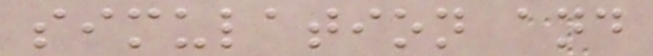simulation and
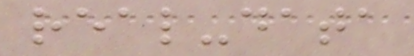real-data
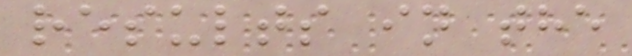results in the
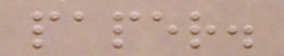paper.
